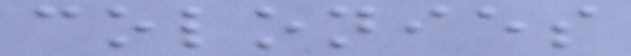colonies
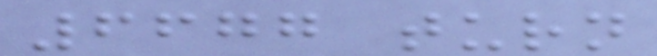6677 turn
